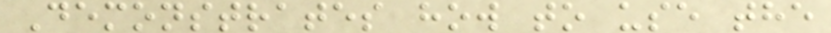Demonstrates how to use the
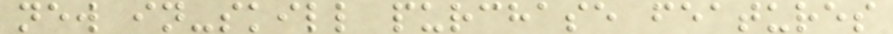new in-skill purchase features
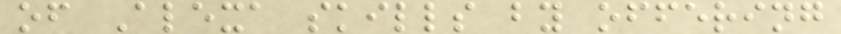of Alexa skills by offering
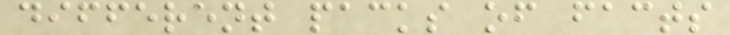different packs of facts
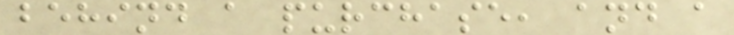behind a purchase, and a
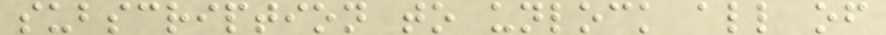subscription to unlock all of
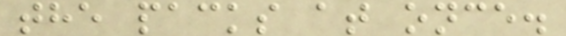the packs at once.
